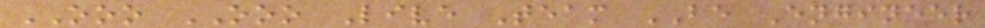OOO OOO Live Team BE Engineer
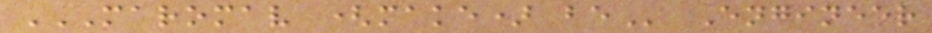MAROMAV (MAKE) BE Engineer
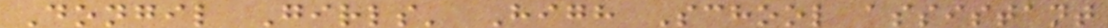Dongil Girls' High School assistant
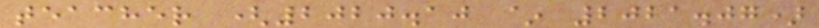teacher (2020.10 ~ 2021.07)
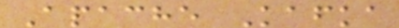Apache Kafka
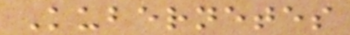Kubernetes
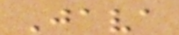Java
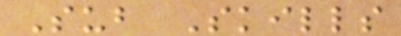Sub Skills
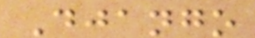Django
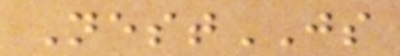NestJS
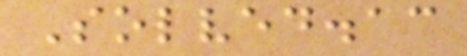Solved.ac
